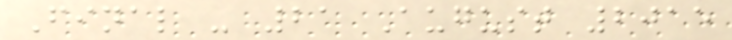Final - 21 August 2015
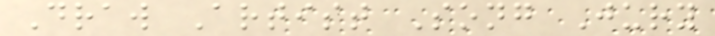Draw Artist Song Jury
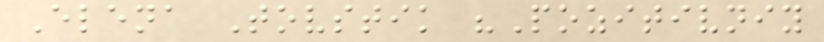Elena Tovstik "Pozitivniy
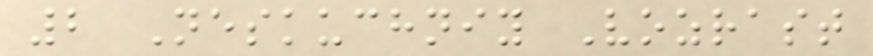2 Neskuchniy Vozrast
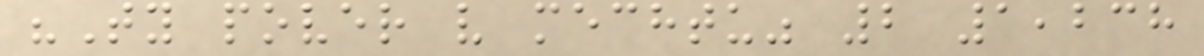"Ty pover v mechtu" 2 1,238
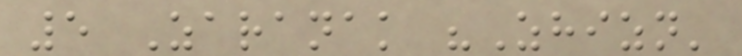5 Zaranak "Zhizn'
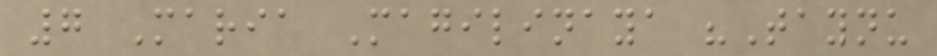7 Maria Magilinaya "Taynu
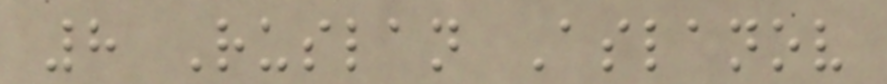8 Ruslan Aslanov
